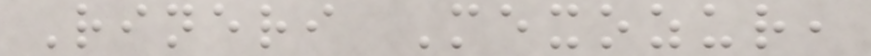Rineri Mexozur,
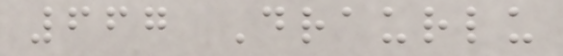667 Draurlu
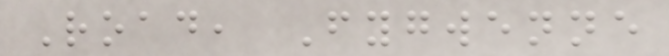Road, Fygwenne
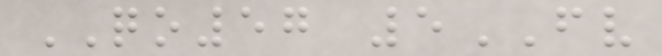QO57 5FV
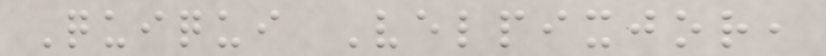Quiqui Velpixjor,
